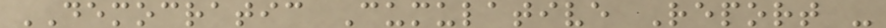DEMOCRATIC Cumulative Report -
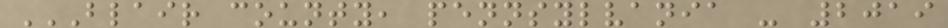BLAIR COUNTY, PENNSYLVANIA - 2019
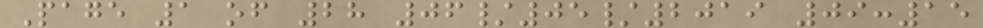Page 1 of 28 06/05/2019 09:15
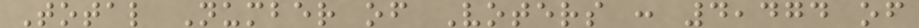Total Number of Voters : 4,474 of
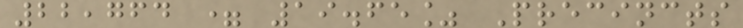22,764 = 19.65% Precincts
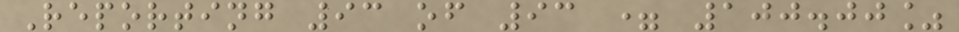Reporting 93 of 93 = 100.00%
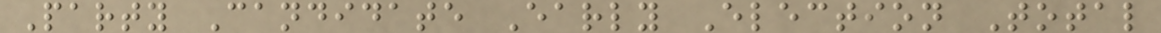Party Candidate Early Election Total
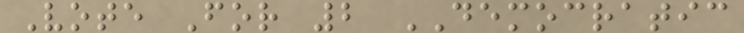Vote For 2 DEMOCRATIC
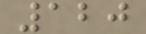120
